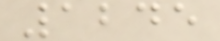1245
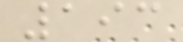193
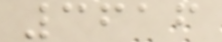3616
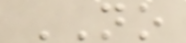NO
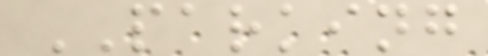PARKING
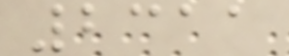2311
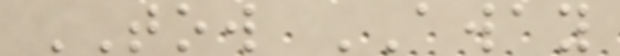TOW AWAY
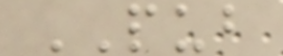PUB
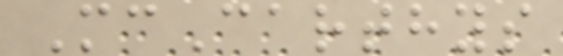McCarthys
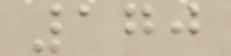170
